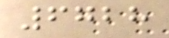6728
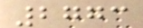2773
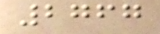2767
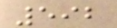592
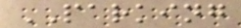PARKING
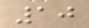10
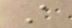A
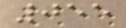055
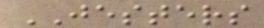JESTERS
